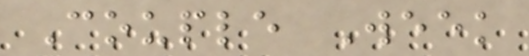Couple Week
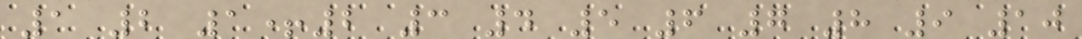1 2 1+2 3 4 5 6 7 8 9 10
